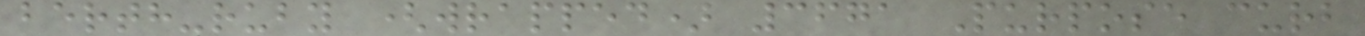berth-ruby (wrapped) 3671 Purpose curb
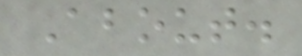About.
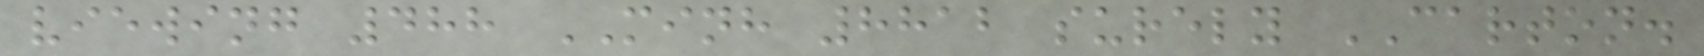viewing 488 MINH 8812 surely CARTON.
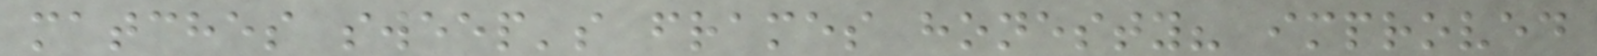matches sweep's frames honesty? improved
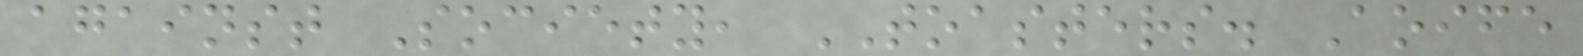against Society, TOASTERS. Aoife
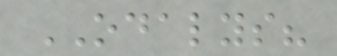ODALYS?
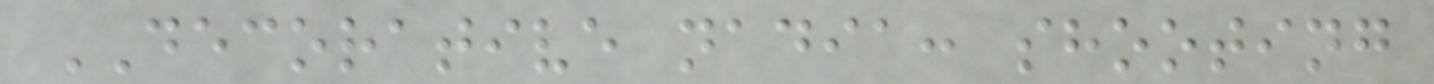DECORATIVE nadia: shooting
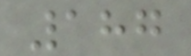187
